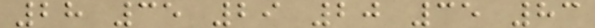28 35 29 20 35 83
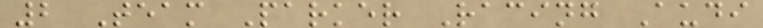2 Team Parker Racing Audi
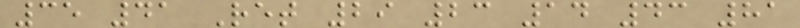35 41 Ret 29 23 14 43 81
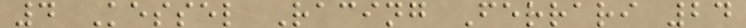4 Kessel Racing Ferrari 24
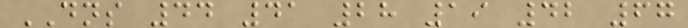DNS 44 41 28 19 42 67
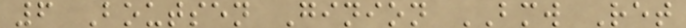6 Boutsen Ginion BMW Ret
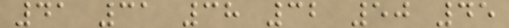41 31 38 32 50 45
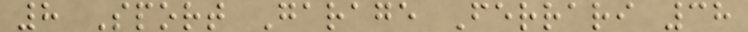8 Sport Garage Ferrari 38
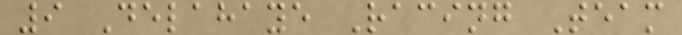9 Delahaye Racing Team
